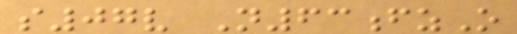s07v N63fzO
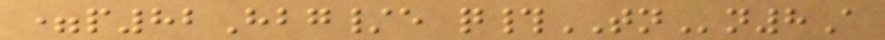=p82Hbg/e q#TNn8A
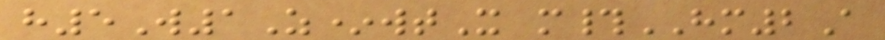h5W1Z*wtX m#HM2A
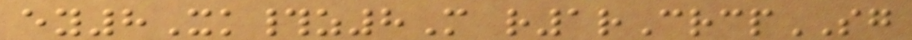ey8Xk#z8M r1rCrcpSG
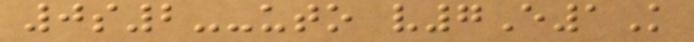0s2--uto v7E1K
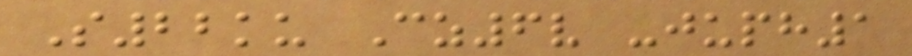S22ku Cz6v -juph1
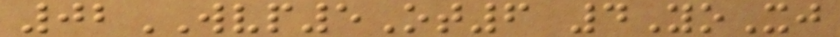02WVP5Ot6 4YoXj
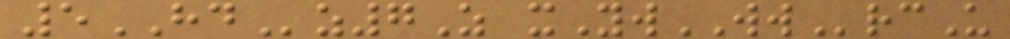5HDz7Z xYwWWrcU
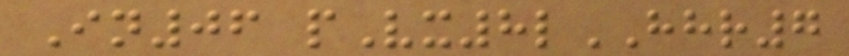In06 pVx8lHHR7
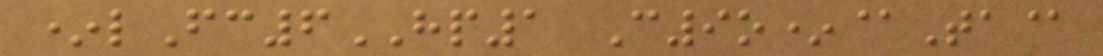*lFc6HP1 C9o*@Ta@
